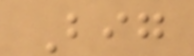Big
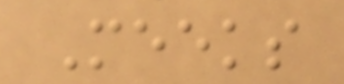Meeks
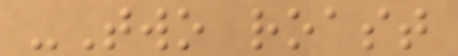-Two roast
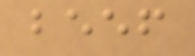beef
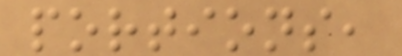portions,
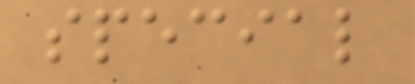special
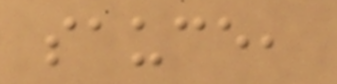sauce,
